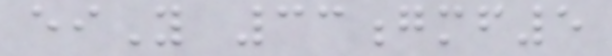eiY 33gmf5
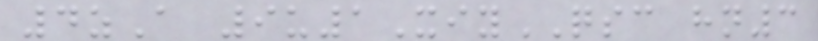4zA 9u1XiyQSC hn3
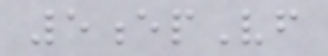5epVf
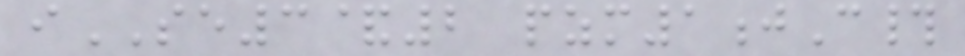iSE3&2 pzm1jC#
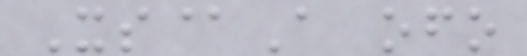Xs@A ofo
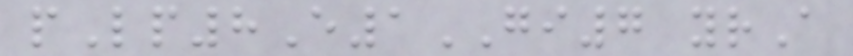pLp8E1GI7 yrA
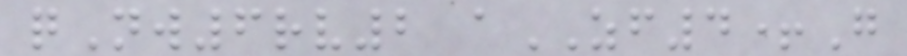qNw6rv2 aZF4+G
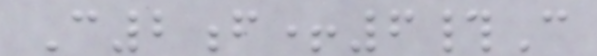C2f+6#C
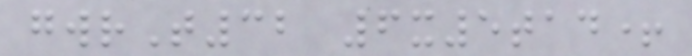gwrT32 6x5tad+
